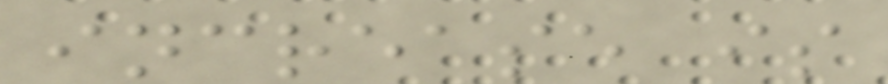increase is
